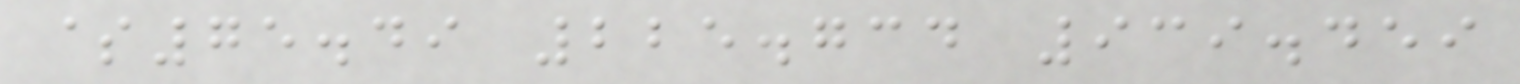$75.49 225.734 939.459
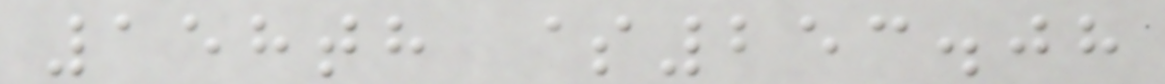158th $253.08
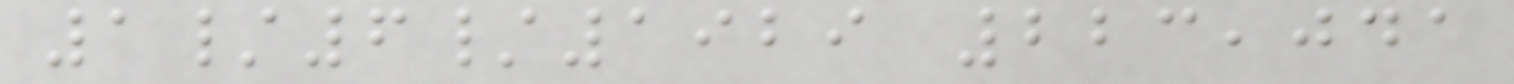1/6/1929 223,041
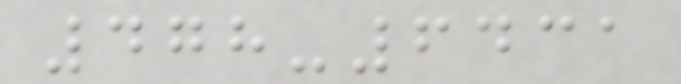478-6431
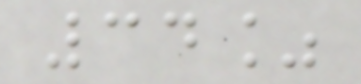34%
